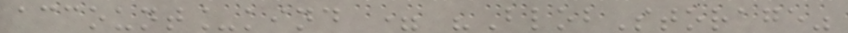account_kind = "BlobStorage"
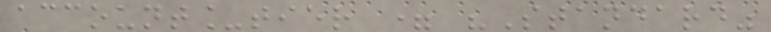account_tier = "Standard"
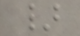}
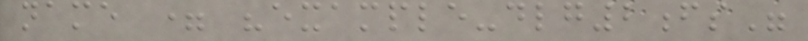name = "example-dlg2fs"
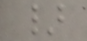}
